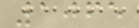1065
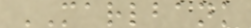MARLBANK
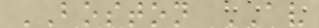BOSTON AV
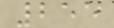255
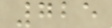725
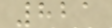821
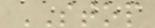STOP
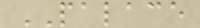PALACE
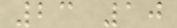23 10
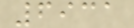6931
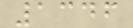1346
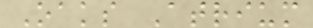Oaks Atrium
